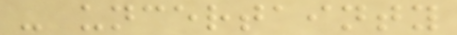- uncertainty
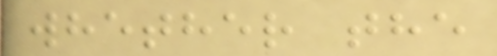whether the
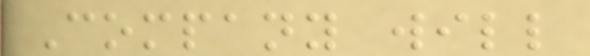Company will
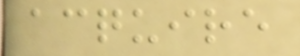acquire
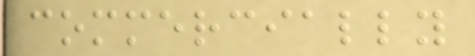commercially
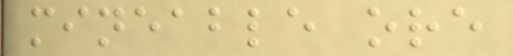mineable ore
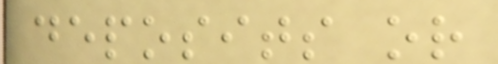deposits or
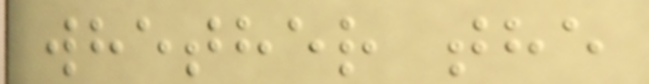whether the
